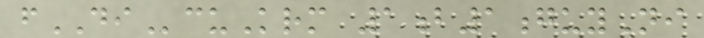fDIcuKrm 1b1guyNi
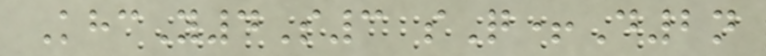KhcY4S3 sQ+D2n
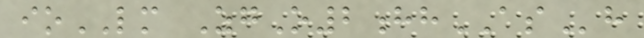ioLM ZgO2hhASh
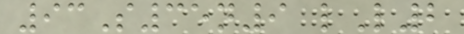93S35n9 lL2
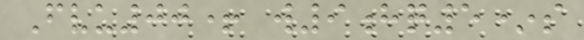Fvu00+ w9hq5*s
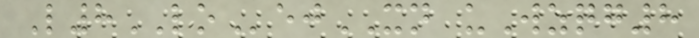L8LOejXN uWzqg8
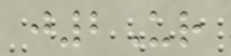j2Ur
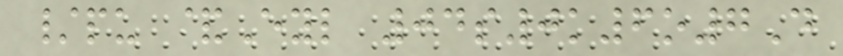/pu &Eyl 04s0k6o7D
